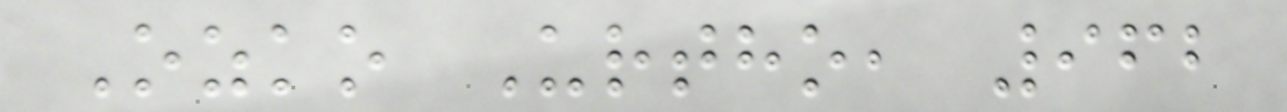Ozko Urtho, 962
